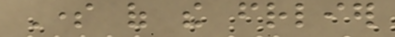Some of the friendlier
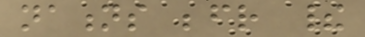nations befriend their
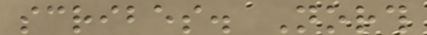scribes. North
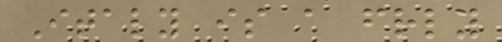Italy is a friendly
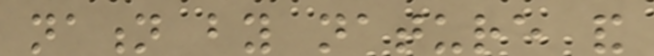nation by nature and
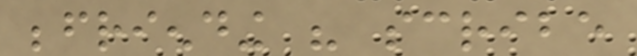befriending his scribe
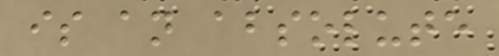is an absolute
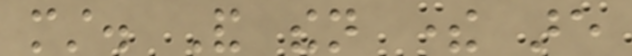must. And then there are
